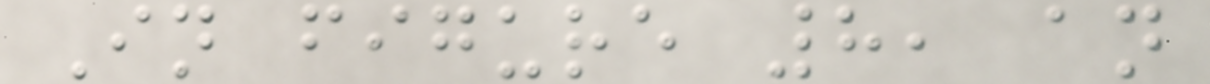In figure 8, an
